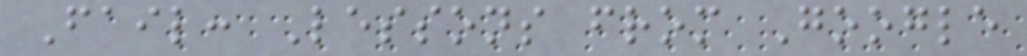Fail: Lessons from Google
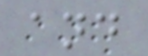and
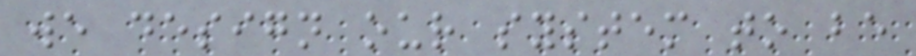we design our system to be
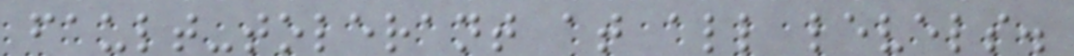fault-tolerant at all levels.
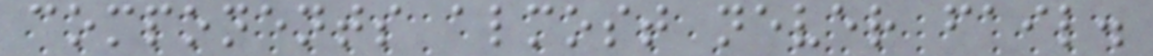components almost never fail.
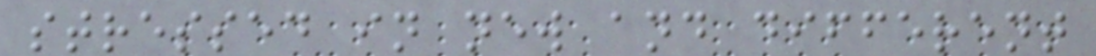stressed in new and different
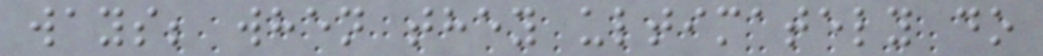ways; when they ultimately do
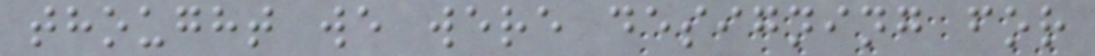thought we were designing for
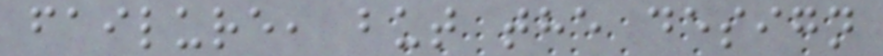failure, but the design
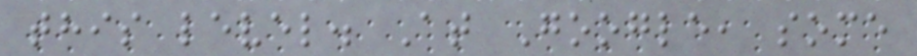this level. At Google, some
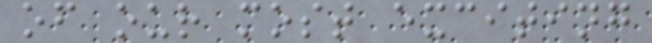of our most exciting
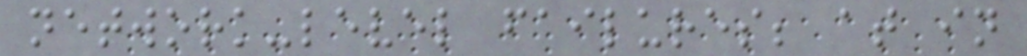network-level failures; at in
